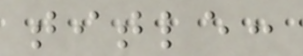title:
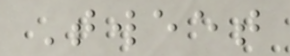Tweet
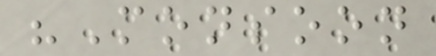"Monsoon
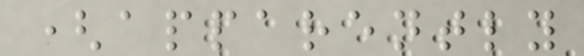(apparently
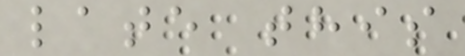late this
